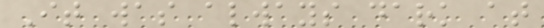It was always dark at
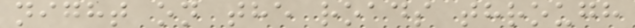night on the roads through
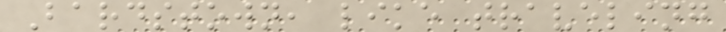Bardstown, like traveling
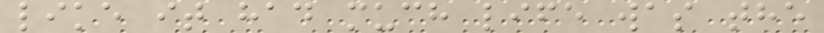like it had much life was the
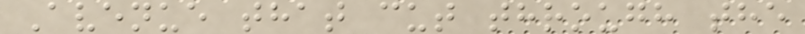Avenue that cut through the
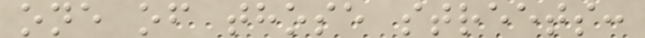one of those streets:
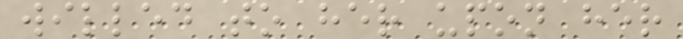willed to her upon her
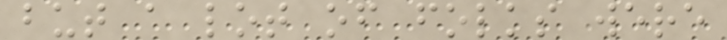but a lot of folks were
